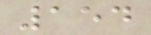154
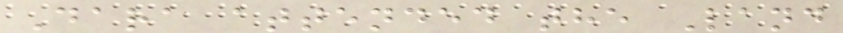Dara attended the Land
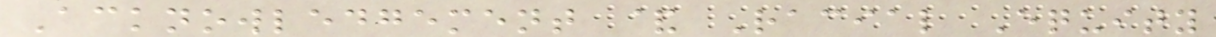Acknowledgement & Racial Equity
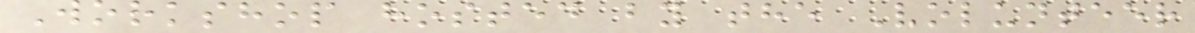Workshop hosted by the Volunteer
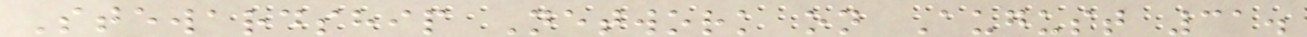Stewardship Network on August 31.
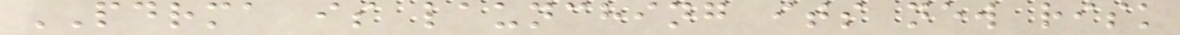PDRMA is launching its new risk
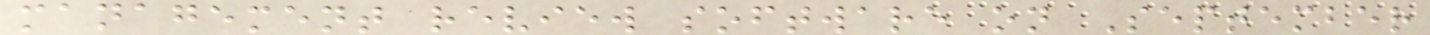management review software on September
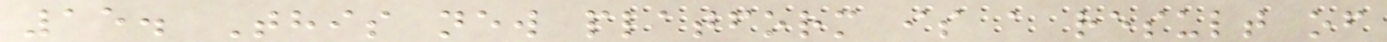15. This new platform is a result of
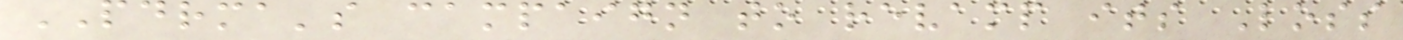PDRMA's campaign to revamp its Loss
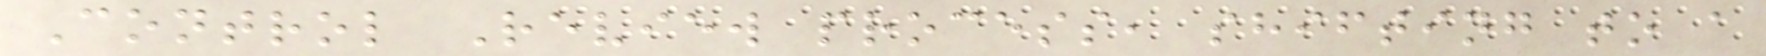Control Review process, shifting to a
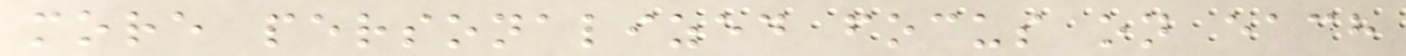more personalized focus on each
